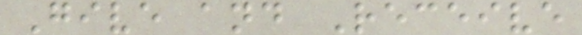Give and Receive
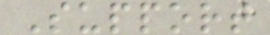Support
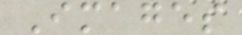Images
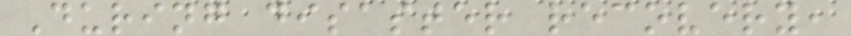During disaster recovery,
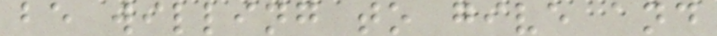be willing to give and
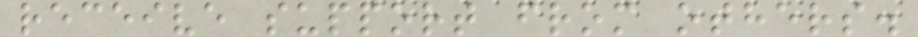receive support from others.
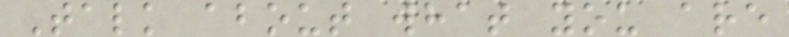Talk about what you are
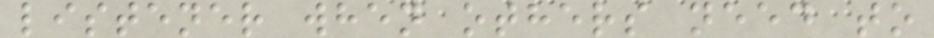listener when others need to
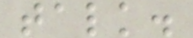talk.
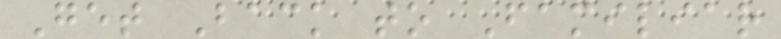Get Back to Familiar
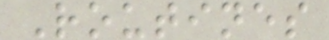Routines
